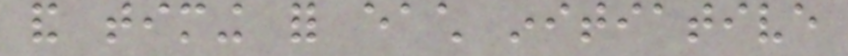and timing for each initiative
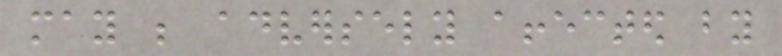may be adversely affected by
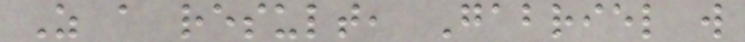As a result, Gabriel will
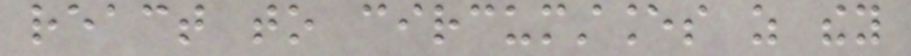react to circumstances as they
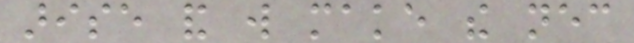arise and will make the necessary
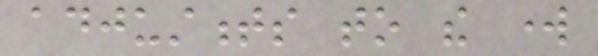adjustments to the work
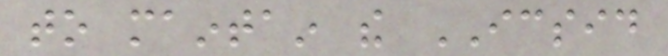to maintain the ICSID
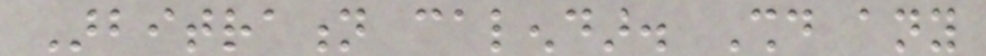Arbitration calendar. Should any
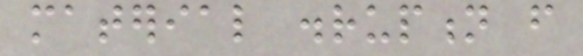material disruption from
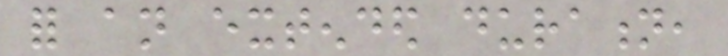for an extended duration,
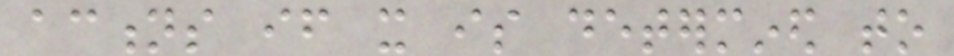actions if it is determined to
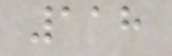118
